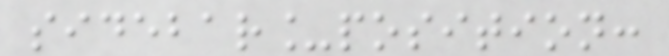sidebar_position:
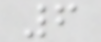6
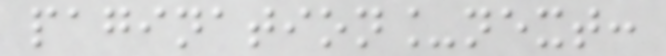pagination_next:
